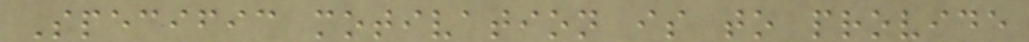Specific motivation is to provide
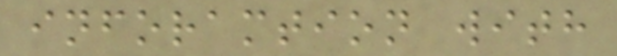inforamtion with
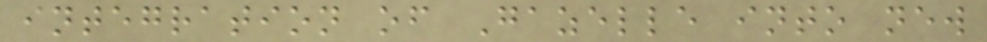integration of Gazelle into new
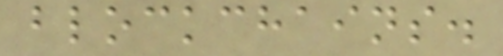blockchains.
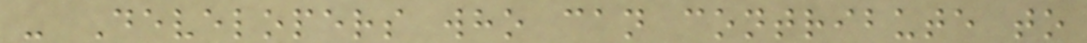- Developers who can contribute to
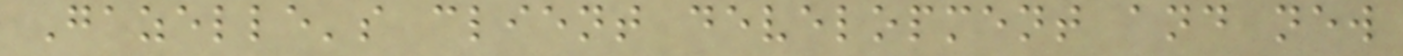Gazelle's client development and new
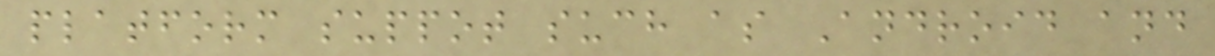platform suppot such as Android and
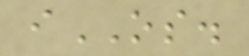iOS.
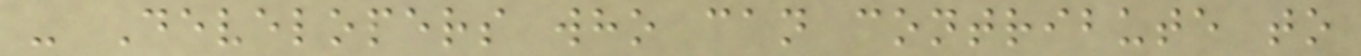- Developers who can contribute to
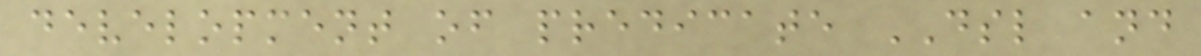development of predicate DSL and
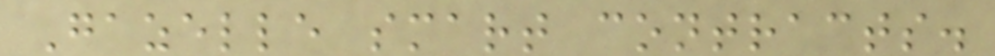Gazelle smart contracts.
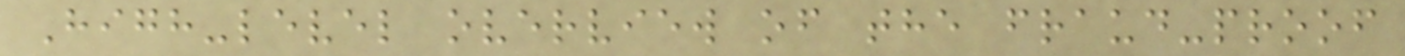High-level overview of the fraud-proof
